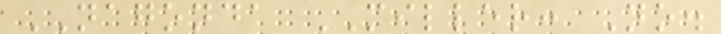NAGONDA MILLER: No.
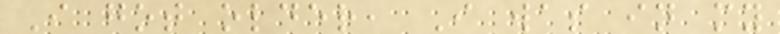I got older, I was in my
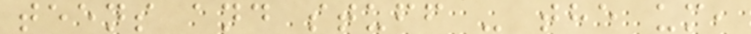teens and stuff - the um,
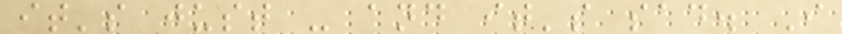it's just - and it's sad. I
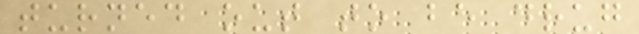turned out to be drug
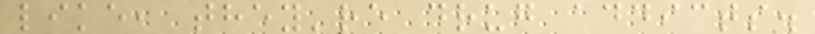like, they're drug addicts.
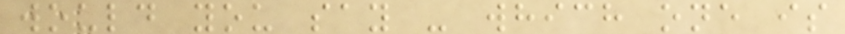would you say - which one is
